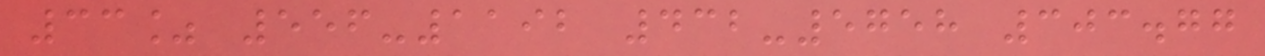33% 556-1192 432-5758 303.77
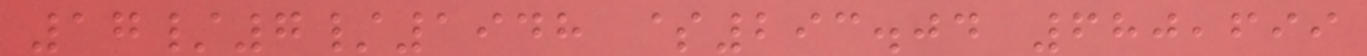17/7/1948 $293.04 680,699
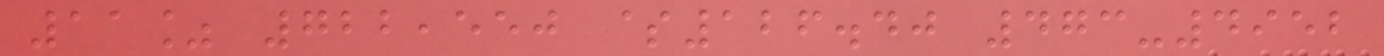11% 722,550 $126.40 473-4952
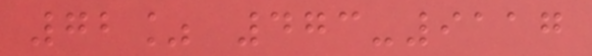72% 473-9117
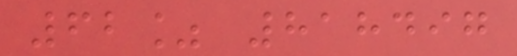62% 818497
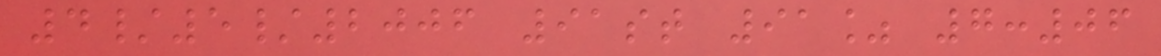4/5/2006 91st 91% 7:06
